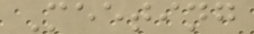Meeting
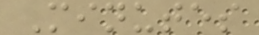Minutes
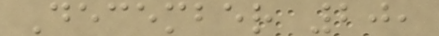December 20,
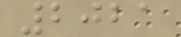2021
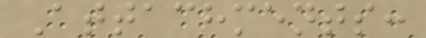Attachments:
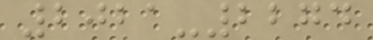2021-2274
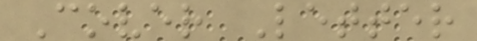Cover Letter
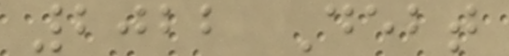2022 Debt
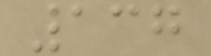137
